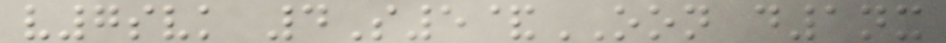v7svk 4S5&OON d1nx
